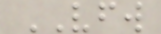VFW
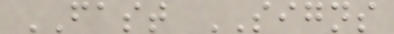FAST SIGNS
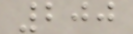200
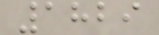1829
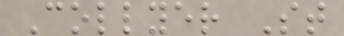Collyer St
